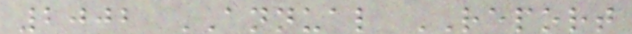2002 ANNUAL REPORT
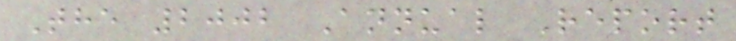The 2002 Annual Report
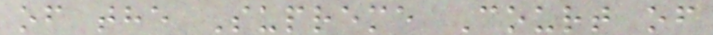of the Supreme Court of
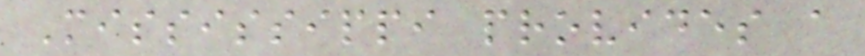Mississippi provides a
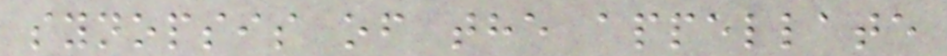synopsis of the appellate
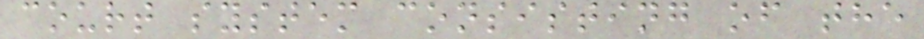court system consisting of the
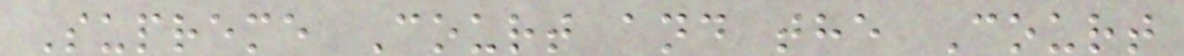Supreme Court and the Court
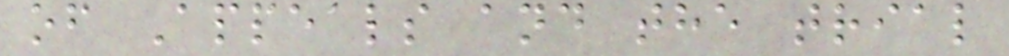of Appeals and the trial
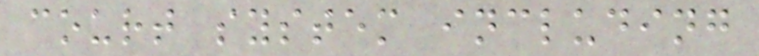court system including
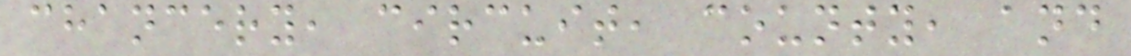chancery, circuit, county, and
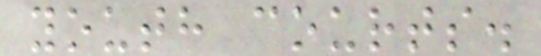youth courts.
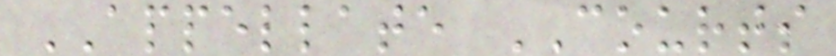APPELLATE COURTS
